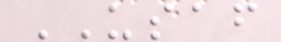USAF
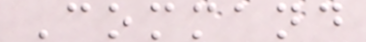Command
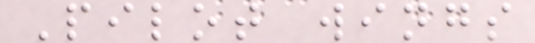Pilot wings
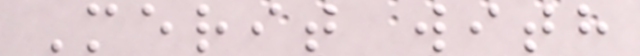Merit with
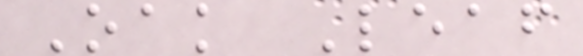Oak Leaf
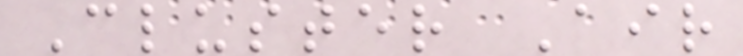Cluster Air
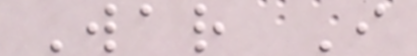War I
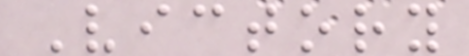Victory
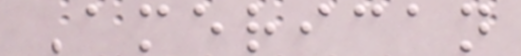American
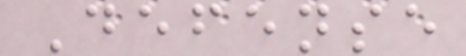Defense
